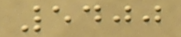5400
